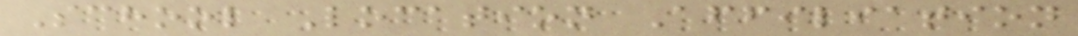School Location Affiliation
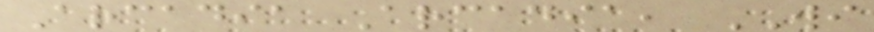Arcadia Arcadia, WI
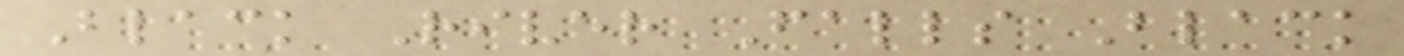Black River Falls Black
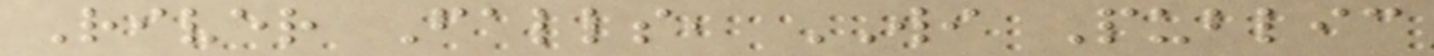River Falls, WI Public
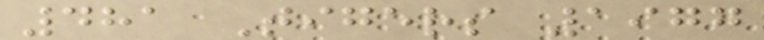481 Tigers 1977
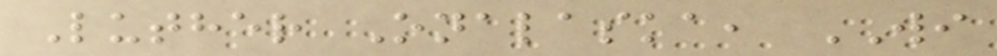Luther Onalaska, WI
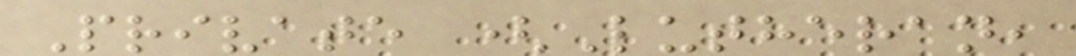Private (Lutheran,
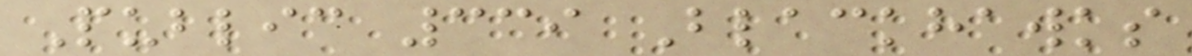Public 339 Blackhawks
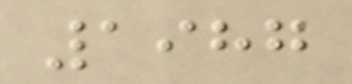1987
